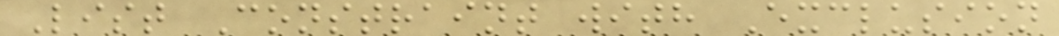List Constraint with Exclusion
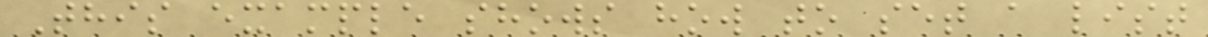This example shows how to set a list
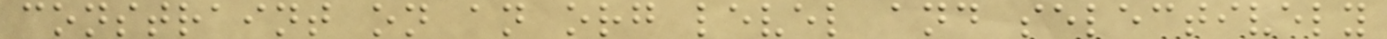constraint on an org level and selectively
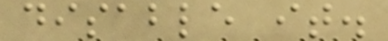disable it.
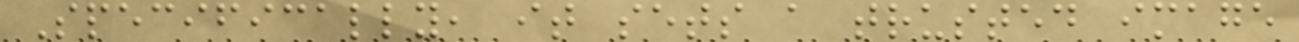Specifically, it sets a trusted image
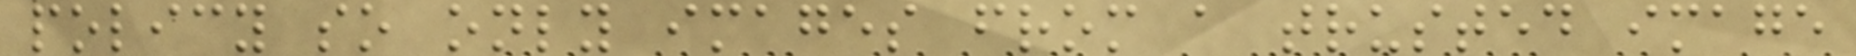policy so only images from a trusted image
